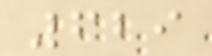629
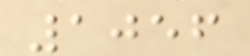1056
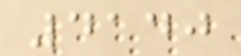4140
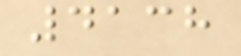4138
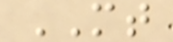MT
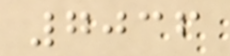7036
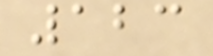123
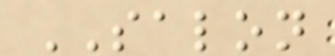SALON
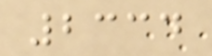2334
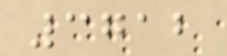3712
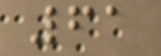61
